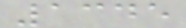1345
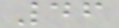46
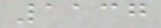1137
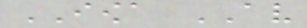IOWA AV
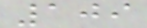109
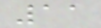11
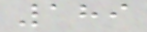189
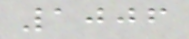1006
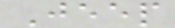Jeep
